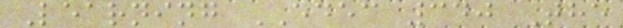Learning EDEC 340 The
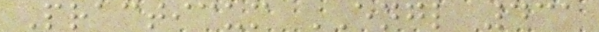Practicum ENGL 431
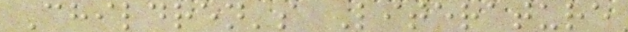Children's Literature
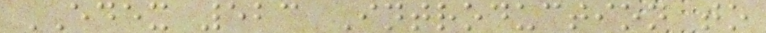EDEX 523 Introduction to
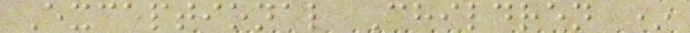Exceptional Children *
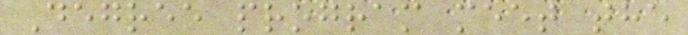Degree program meet the
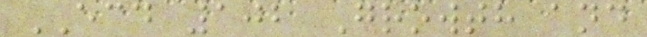ECD 102 Growth and
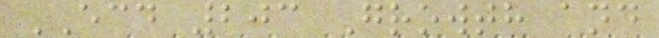ECD 203 Growth and
